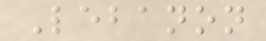Lebanon
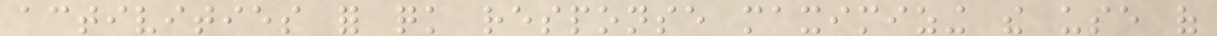activities for quick response maximizing the use of
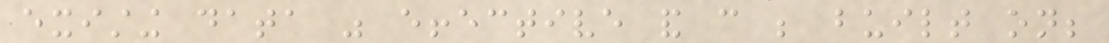existing data was effective and can be built on;
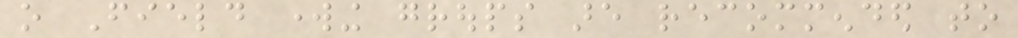o Field working groups are recommended to
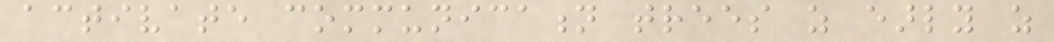activate communication trees as early as
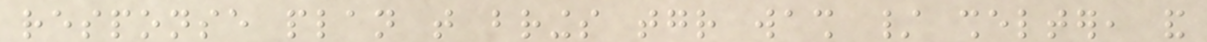response plan that brings together wash / shelter, and
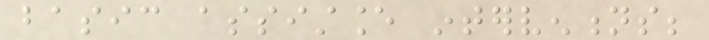basic assistance interventions;
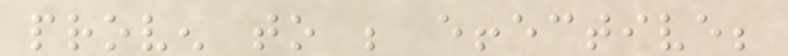proven to be effective;
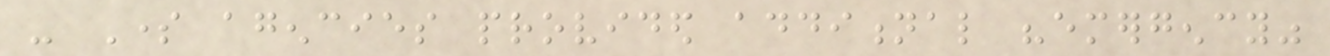- Some agencies provided additional "emergency"
